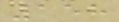158
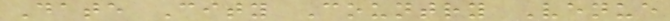Date City Country Venue
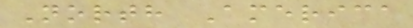North America
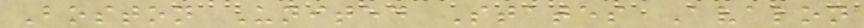Boston United States Avalon
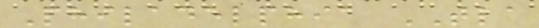Philadelphia TLA
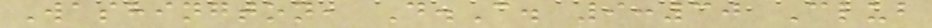Washington, D.C. 9:30 Club
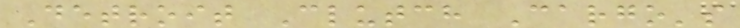Detroit Clutch Cargo's
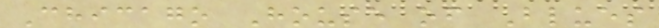Chicago House of Blues
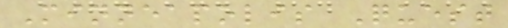Minneapolis Quest
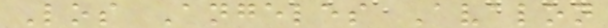Los Angeles Avalon
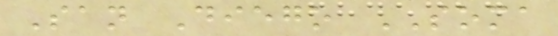San Diego SOMA
